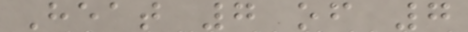Heat 7 of 7
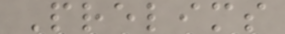Prelims
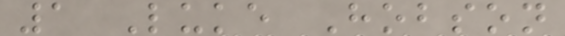1 Luke Hobson
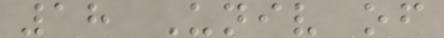18 Univ of
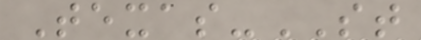Texas-ST
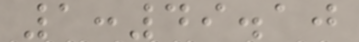1:49.10
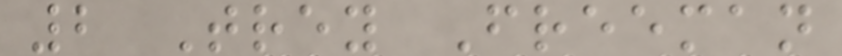2 Trey Freeman
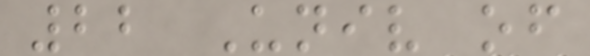22 Univ of
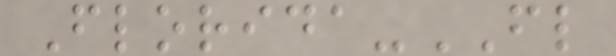Florida-FL
